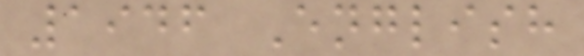1946 English
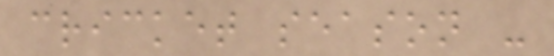cricket season -
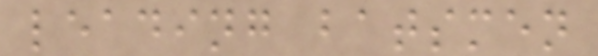leading batsmen
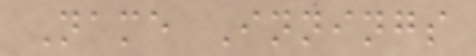Name Innings
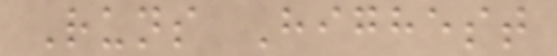Runs Highest
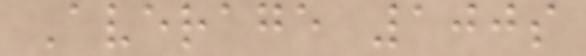Average 100s
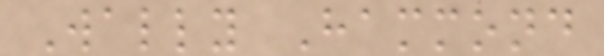Wally Hammond
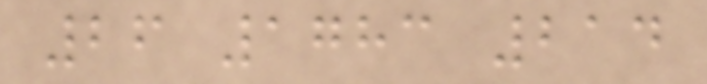26 1783 214
